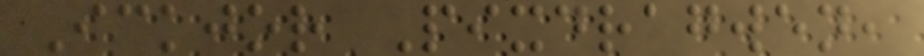Ickjor Pixdragwen,
